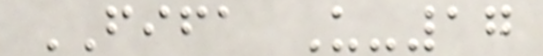FIFA U-17
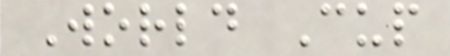World Cup
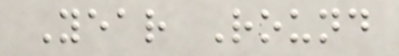Year Round
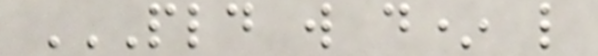PLD W D* L
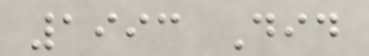1993 Did
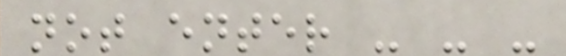not enter - - -
